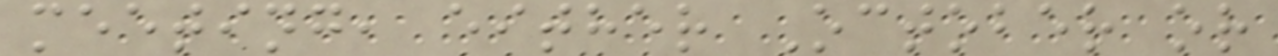meeting, either October or
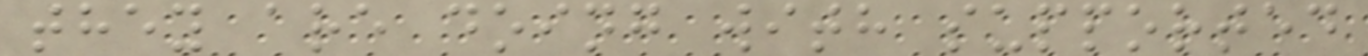they are doing with supported
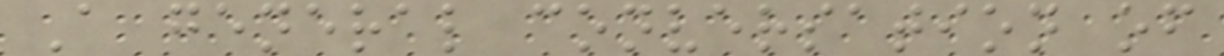A general conversation of
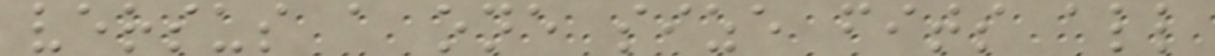versus a one size fits all
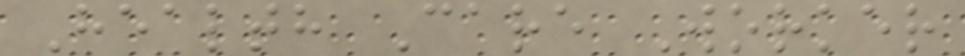Health Care Worker
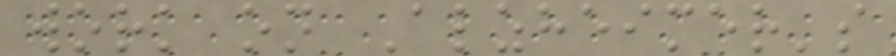work on Alzheimer's
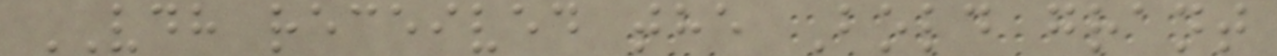VDH received the Bold grant
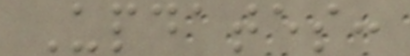Updates:
